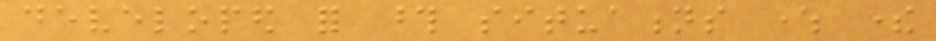developed for those situations where there
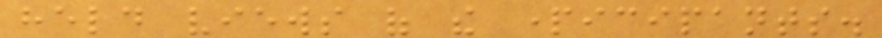held views of the participants.
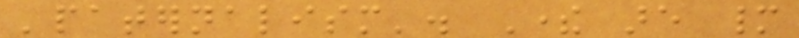'paternalism'. There are many
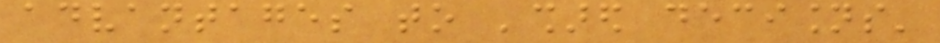advantages to 'shared decisions'
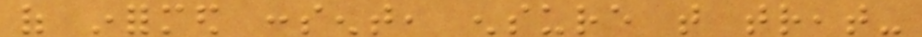of informed consent, ensure that treat-
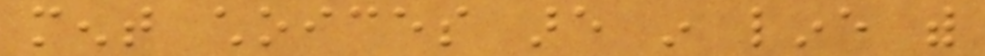ment choices are in line with
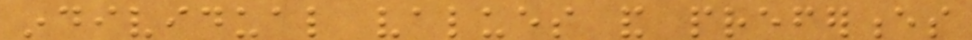individual values and preferences
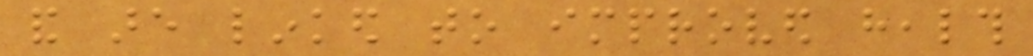and are linked to improved health
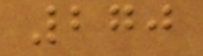270
